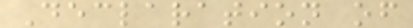Declaration of
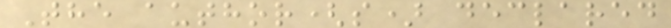The author(s) declared
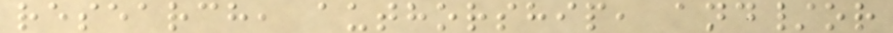research, authorship, and/or
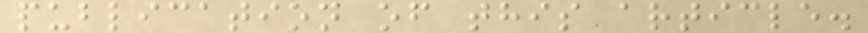publication of this article.
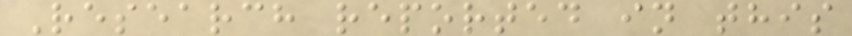Research reported in this
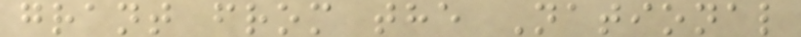grant from the National
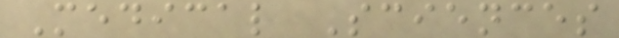Medical Sciences
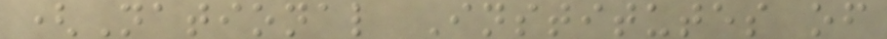(National Institutes of
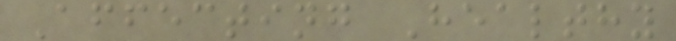Affecting Healthy
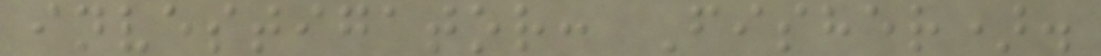investigator: Fisher).
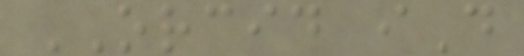ORCID iD
